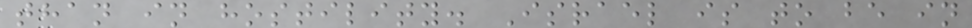than in hostility. Israel is to be in
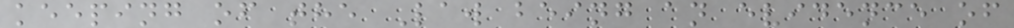keeping of the Law being an evidence of
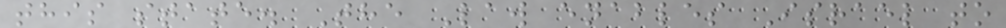this state. The Law enables Israel to
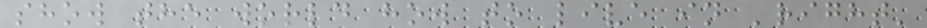show the world how to live in 'right'
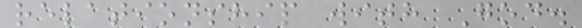relationship with God.
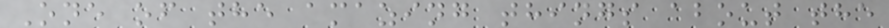One of the amazing things about the
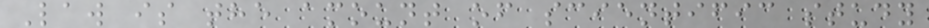Law is the amount of scientific study
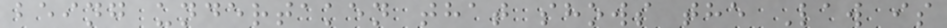being undertaken that shows the Law is
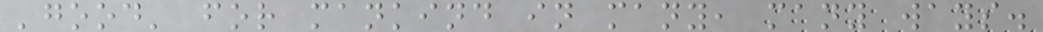'good' for mankind in many, many ways.
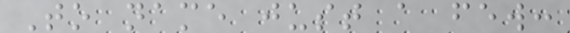To name just a few:
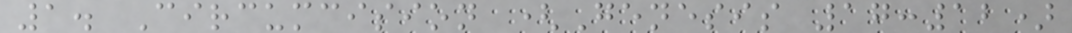1. Circumcision (Genesis 17:12)
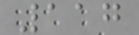117
